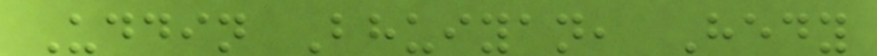Uddin Bhuiyan, Hedy
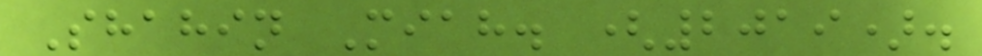Shahin Miah. (2019).
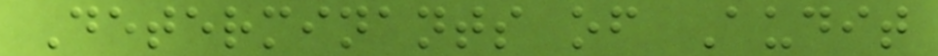Determinants of Audit
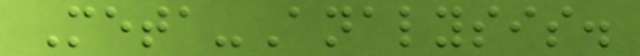Meta-Analysis.
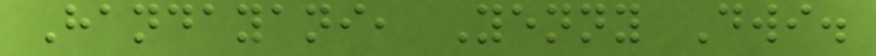Handayani, Yenny Dwi.
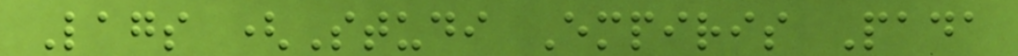Lags (Studi Empiris Pada
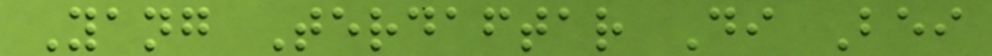Yang Terdaftar Di Bei
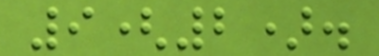9(2).
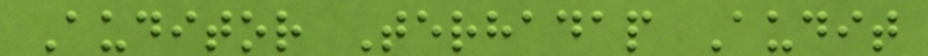Auditor Terhadap Audit
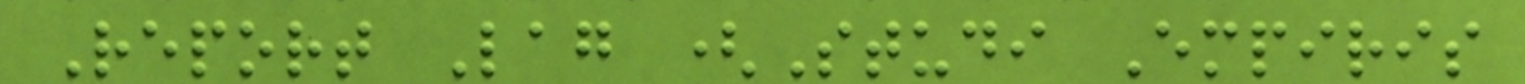Report Lag (Studi Empiris
